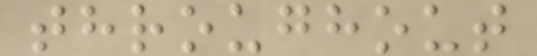throughout
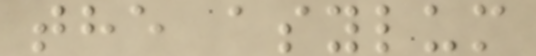the asylum
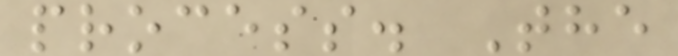process. The
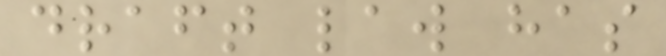draft law has
